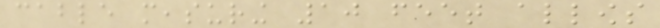cable measuring 10 feet allows
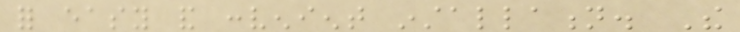for easy and convenient installation. The
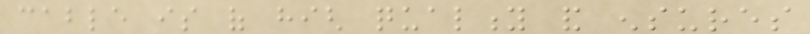cable is of high quality and ensures
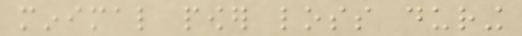minimal power loss during
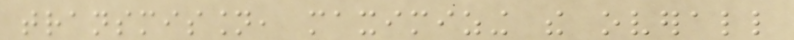transmission, maximizing the overall
